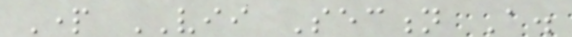Part VII Section A.
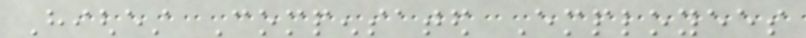Highest Compensated Employees
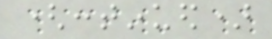(continued)
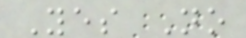Yes No
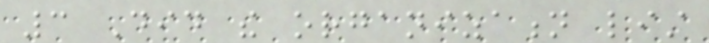3 Did the organization list
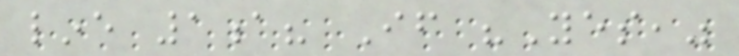line 1a? If "Yes,"
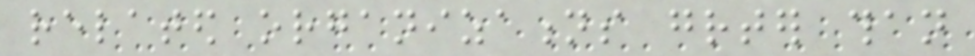related organizations greater than
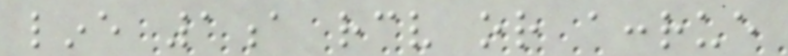line 1a receive or accrue
